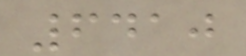6410
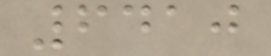6410
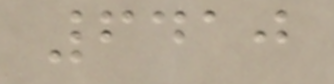6410
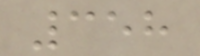358
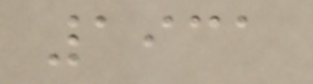1931
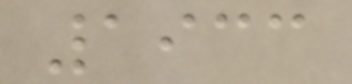1933
